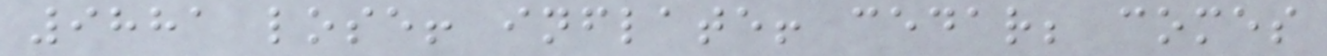9881 lose! inflate! cedar; comes
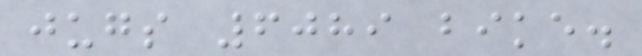jugs 6089 bike.
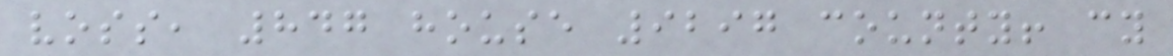voss, 847 house 9297 county! cy
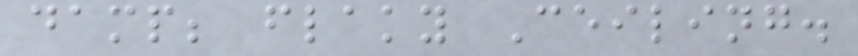damp; flaky Ceiling.
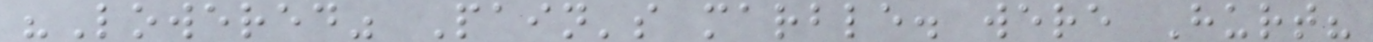"Lowered" Pain's marble. were Hurt?
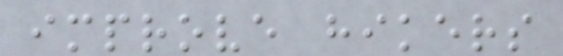improve hikers
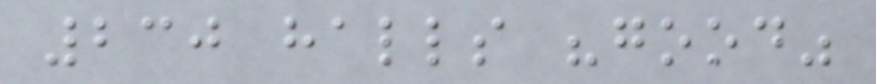230 halls "good"
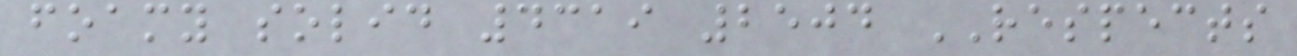foamy solid 4319 2504 RESPECTS
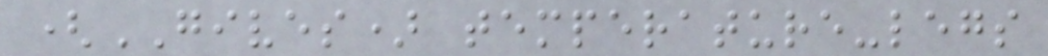(GIVES) temperature-legs
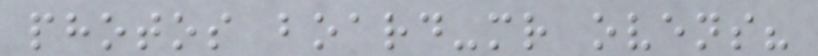photos board-mr ovens?
